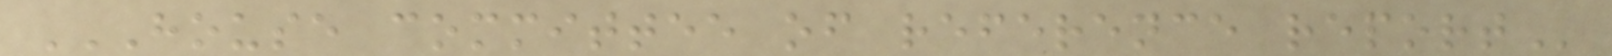HOUSE COMMITTEE OF REFERENCE REPORT
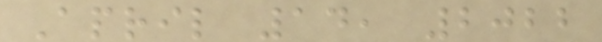April 14, 2022
